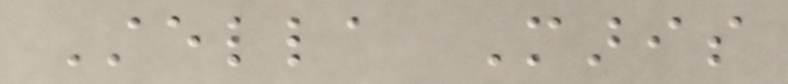Stella Maris
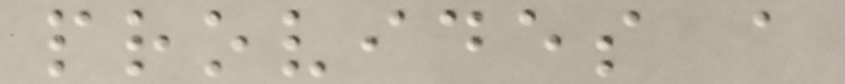provides a
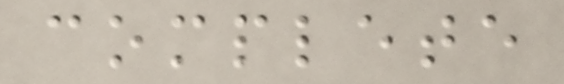complete
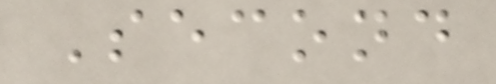Second
